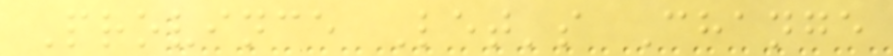Province Let's Change
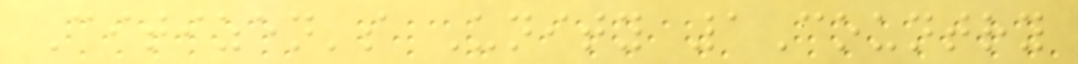Citizen's Unity 1Country
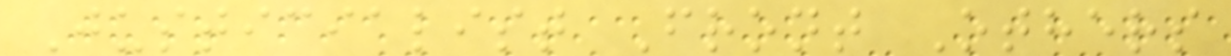Justicialist Front Others
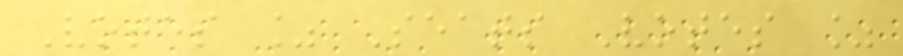Votes % Seats Votes %
